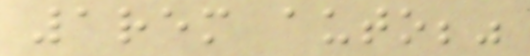1rem auto;"
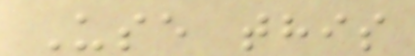Use this
